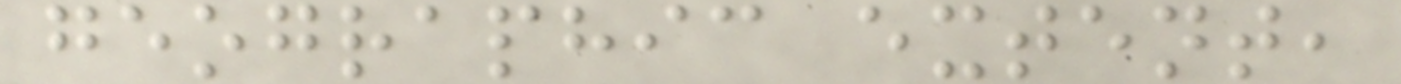geographic extent,
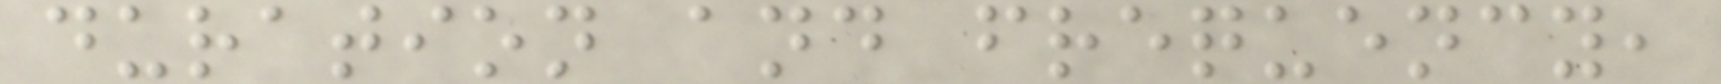duration and frequency,
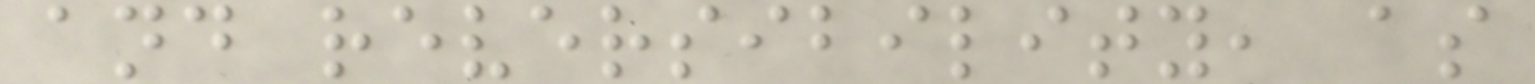and reversibility, as
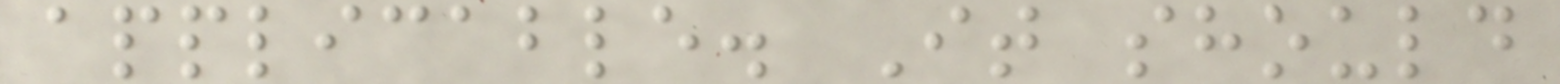applicable. It should
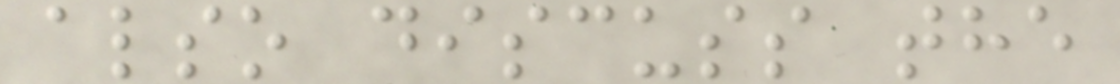also discuss the
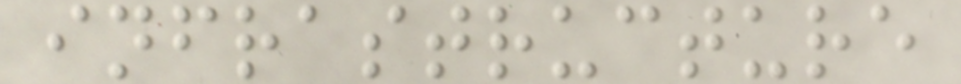infrastructure
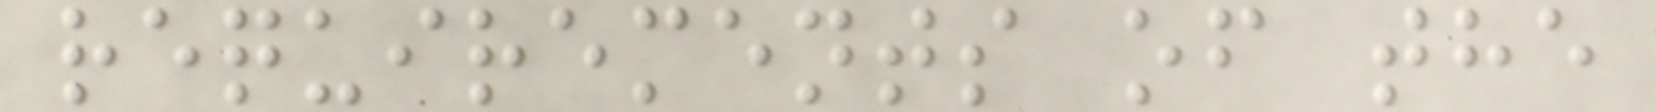requirements of the
